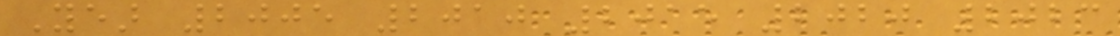Year 2005 2010 2015 2020 2023
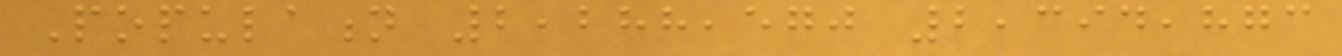Population 2,288,570 2,394,873
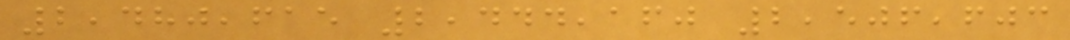2,480,615 2,444,160 2,506,603
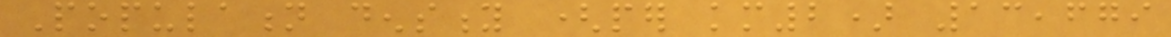Population density (per km2) 13,679
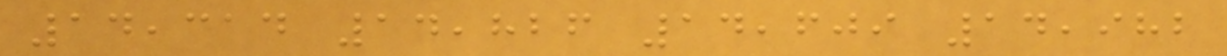14,314 14,826 14,609 14,982
